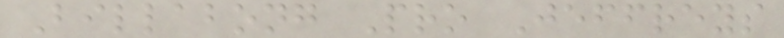Billabong Pro Jeffreys
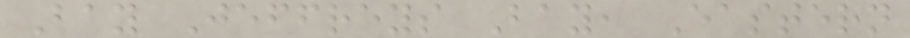Bay Jeffreys Bay, Eastern
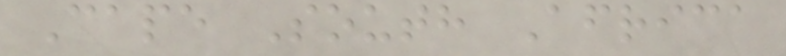Cape South Africa
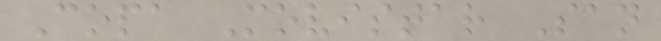Copa Movistar San
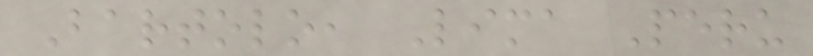Bartolo, Lima Peru
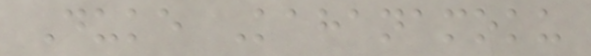Duke Kahanamoku
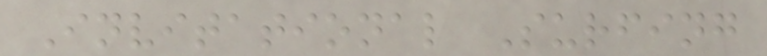Invitational Surfing
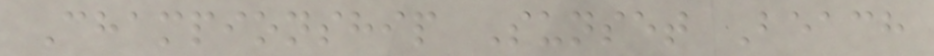Championship Sunset Beach
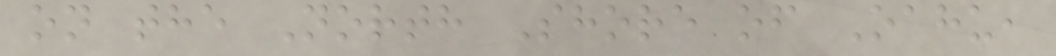on the North Shore of Oahu,
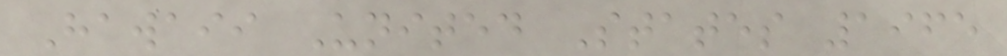Hawaii United States 1965
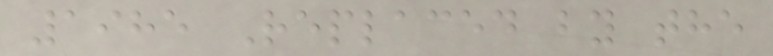1985 Replaced by the
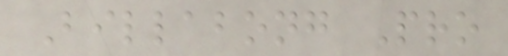Billabong Pro
